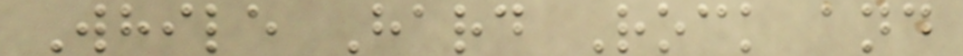While Hard Rock and
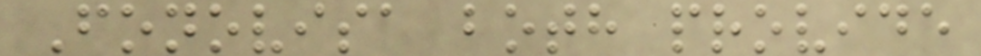Fonovisa both provide
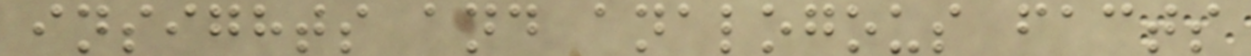insights and analogous facts
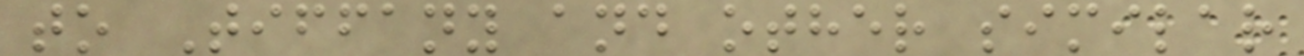to Tiffany and other similar
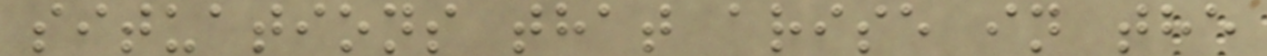situations that arise in the
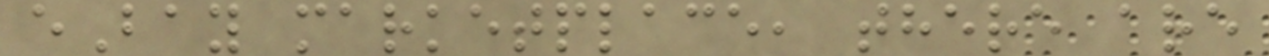eBay marketplace, there are
